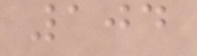104
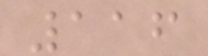116
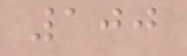100
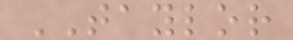TAYLOR
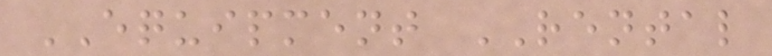EQUIPMENT RENTAL
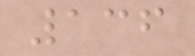136
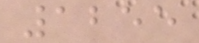1255
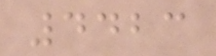4423
